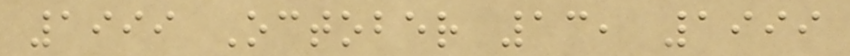1999 October 13, 1999
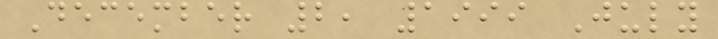December 2, 1999 July
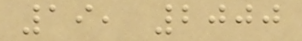19, 2000
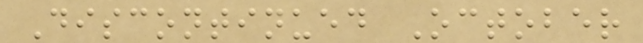Discontinued October
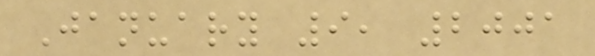January 9, 2001
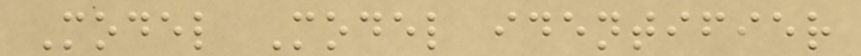Model Model identifier
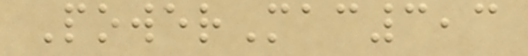PowerMac3,3
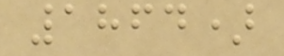1864)
